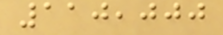110,000
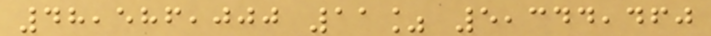48,586,000 11% 5,344,460
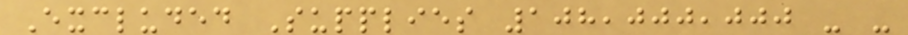Excluded Supplies 108,000,000 - -
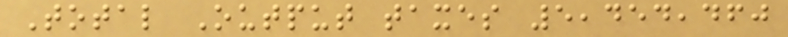Total Output taxes 5,454,460
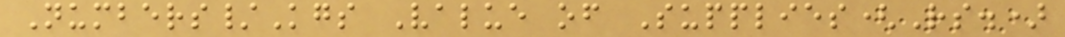Numbers/Kgs Value of Supplies(Rs.)
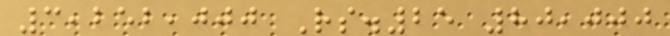3,252,000 Rs.25 80,000
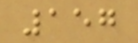157
